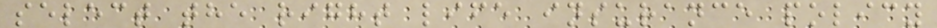select the right life insurance policy
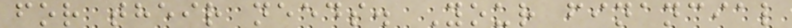for their needs. Your financial
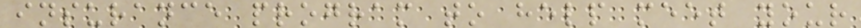insurance program to help meet your
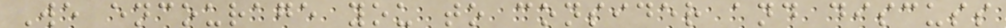We encourage you to consider and discuss
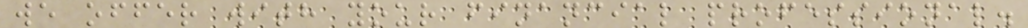we offer with your financial professional.
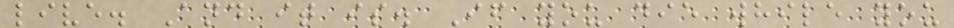live. And it is. If you die while you
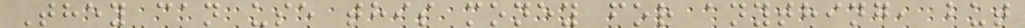They can use this money for anything, but
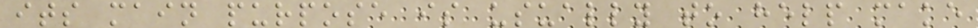its main purpose is usually to help make
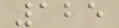125
